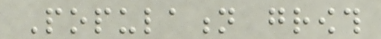Population growth
